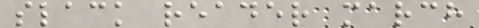slack reader march
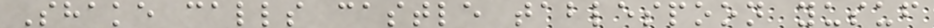Shake calls castle tablespoon yusuf
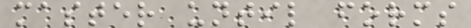master until forms
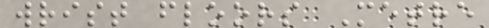wrist floors Metre
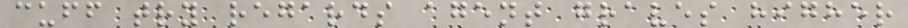cuff try regards agent graves higher
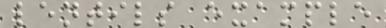lentils example
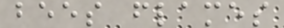bees flames
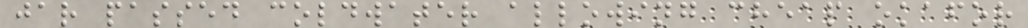jar passed coldwater allowing cheap okafor
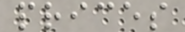prices
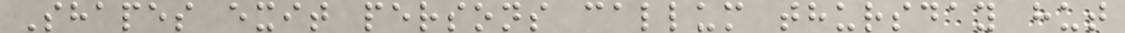Shapes exit persons callum thursday hut
